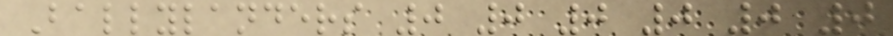Ballylanders 0 0 0 0 0 0
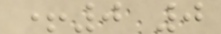+0 0
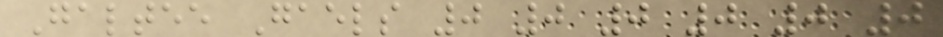Galtee Gaels 0 0 0 0 0 0
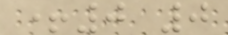+0 0
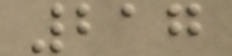217
